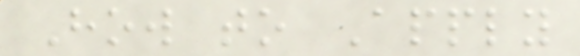How to Apply
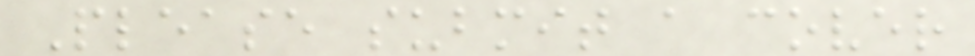Please submit a cover
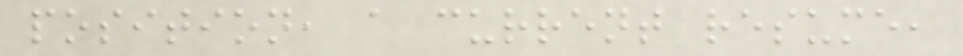position, a current resume,
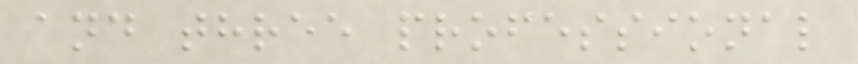and three professional
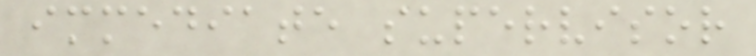immediate supervisor
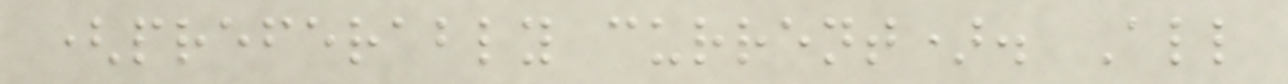(preferably current). All
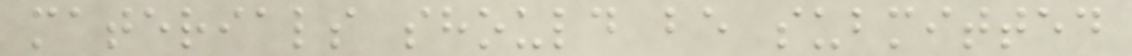materials should be submitted
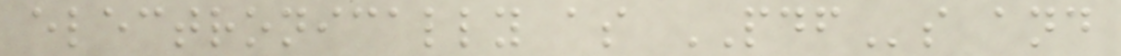electronically as PDFs and
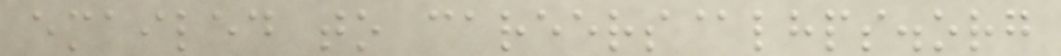emailed to careers@lhps.org
